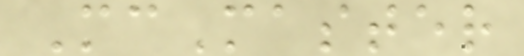McMaster
